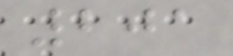201
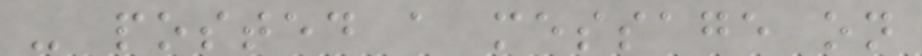- posted a message on
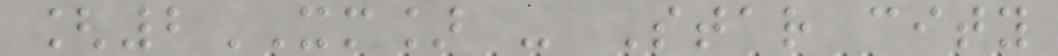[2XM] - Star city
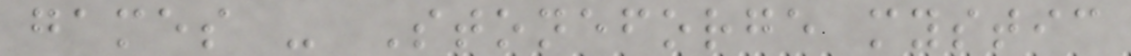games - Stoneforge mystic
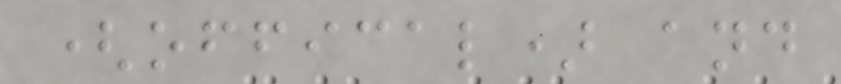(offical) and
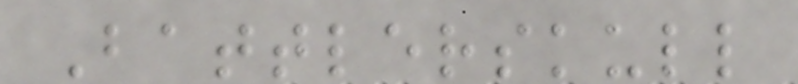Battlerskull
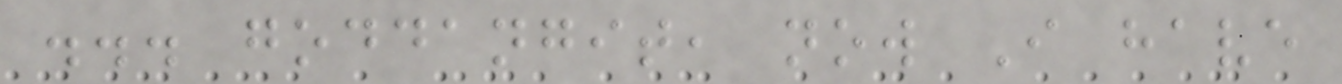... goddangit, now I have
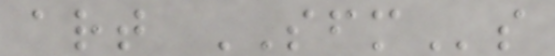art SFMs
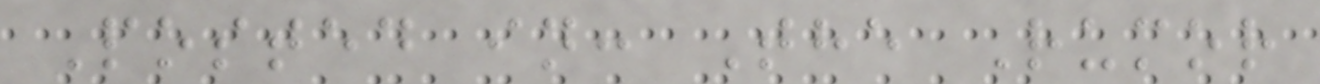Posted in: The Rumor
